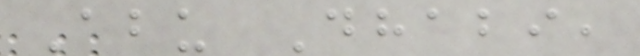Abu Dhabi,
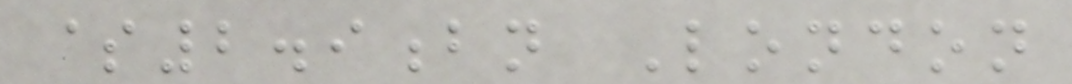$2.9bn London
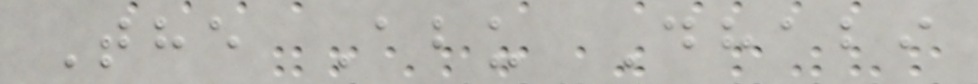The Abu Dhabi
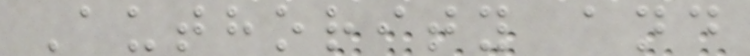Authority and
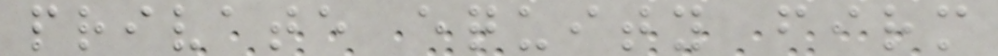private equity firm
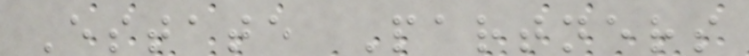Estate Partners
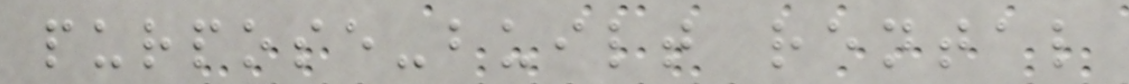purpose-built rental
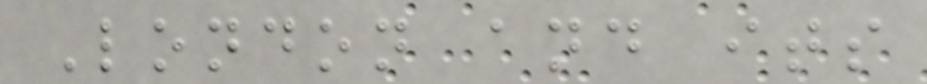London and its
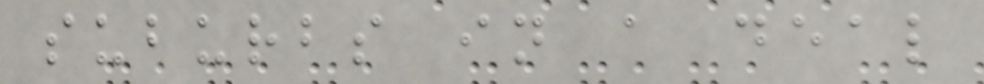suburbs in a deal
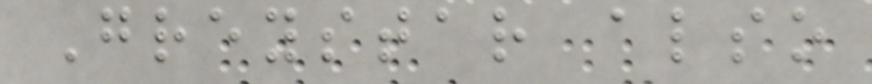Greystar also
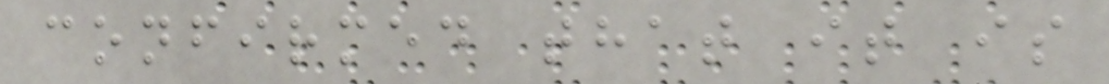confirmed that it is
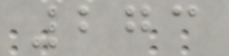273
